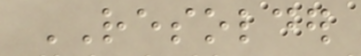RESOLDER
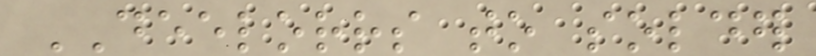DEELORRS to solder
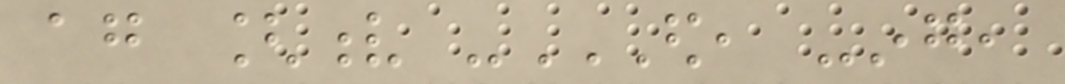again [v -ED, -ING,
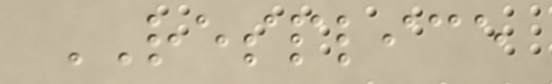RESPLICE
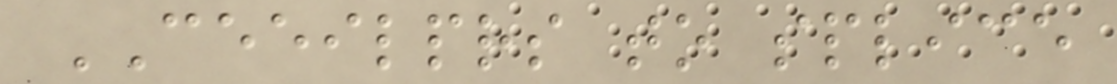CEEILPRS to splice
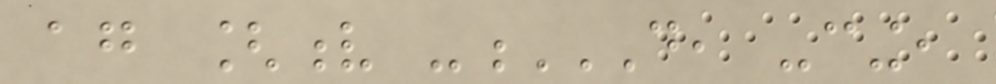again [v -D, -CING,
